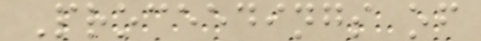Proceedings of
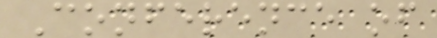Conference of
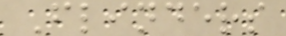Flinders
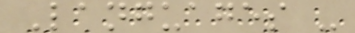Languages -
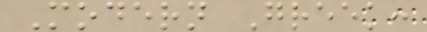Modern Greek:
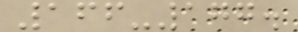166-177.
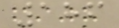186
